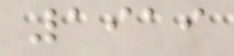1919
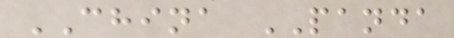CHINA PANDA
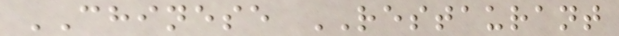CHINESE RESTAURANT
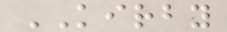KIRBY
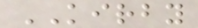KIRBY
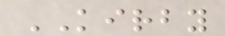KIRBY
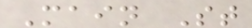Main St
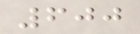600
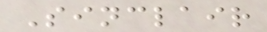Sinclair
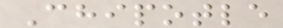Chipotle
